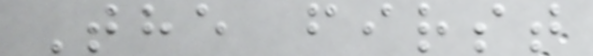The first
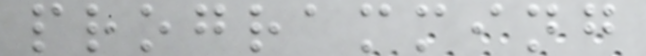programming
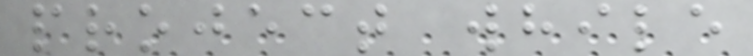project while
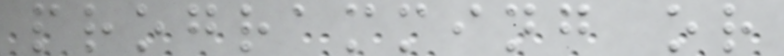programming or
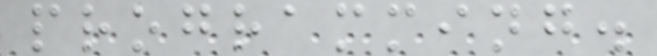programming.
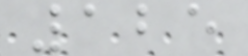125
